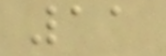11
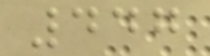447
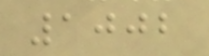1002
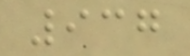937
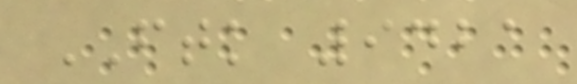FTK 9421
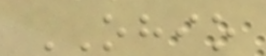OHIO
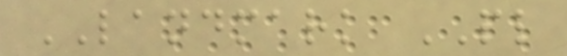LANDMARK PL
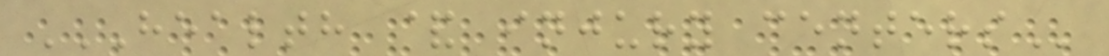HEALTH & INJURY CENTERS
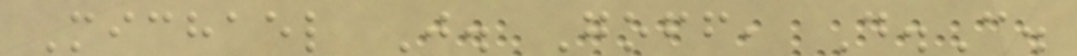Michael J. Goff, D.C.
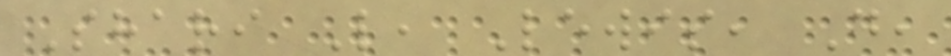Shari L, Lewis, D,
